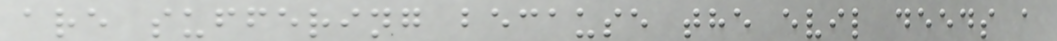are suffering because the evil deeds a
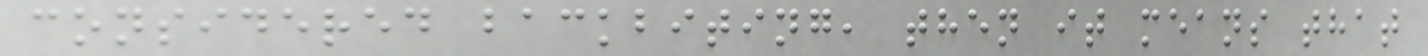considered backbiting, then it means that
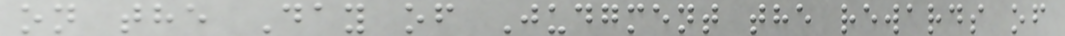on the Day of Judgment the rewards of
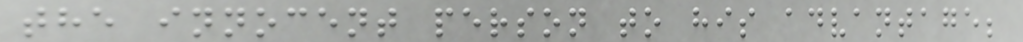the innocent person to his advantage;
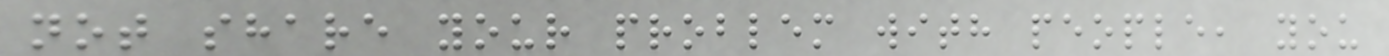not share your problem with people, you
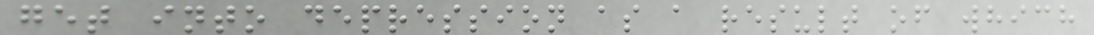get into depression as a result of which
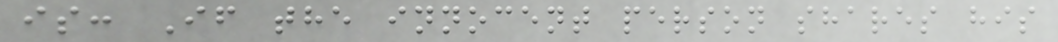is: If the innocent person shares his
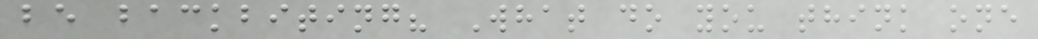be backbiting? What do you think one
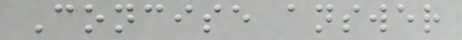Concise answer
